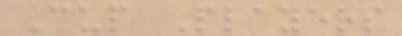Cup Players
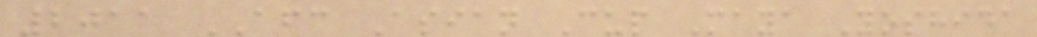2011 AFC Asian Cup Maya Yoshida
